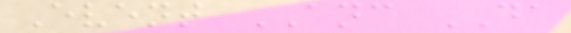Event ANC DA
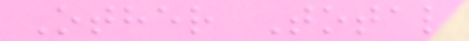Other Total
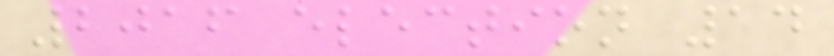2016 election 14
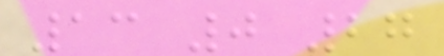13 0 27
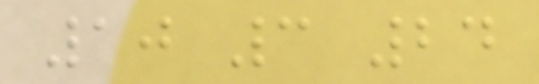10 3 24
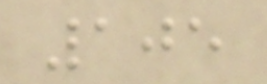105
